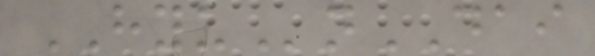HYUnDAI
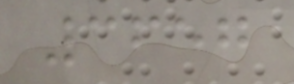3657
